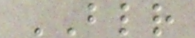BLR
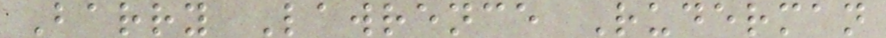Barry Lawrence Ruderman
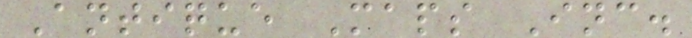Antique Maps Inc.
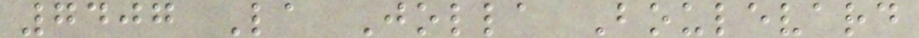7407 La Jolla Boulevard
